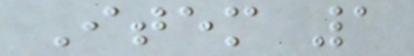Item 1
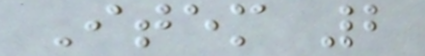Item 2
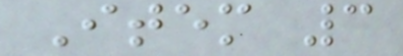Item 3
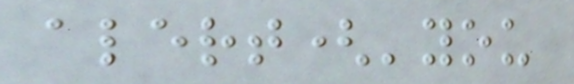alert('you
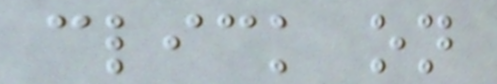click on
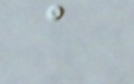a
